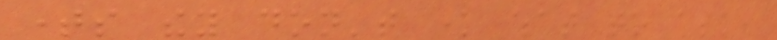times they don't know what to ask,
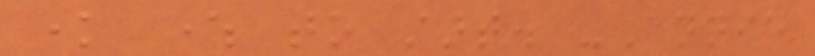know where to start. -Annie
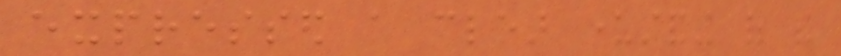expressed a clear understanding of the
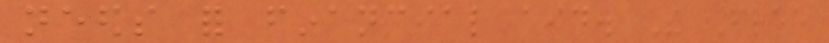needs for financial aid. The Free
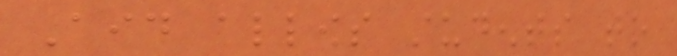Aid allows students to
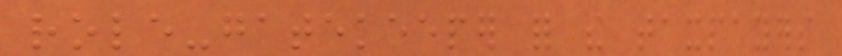role-gatekeeper for the taxpayers
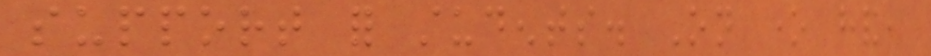support for students. On one hand,
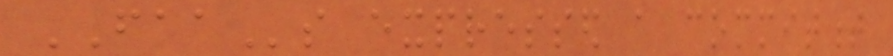FAAs expressed a commitment
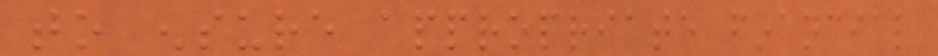to ensure appropriate financial
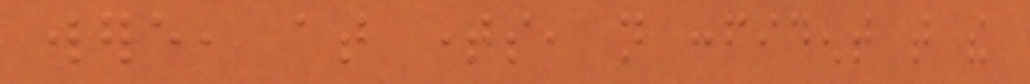were, at times, not confident that the
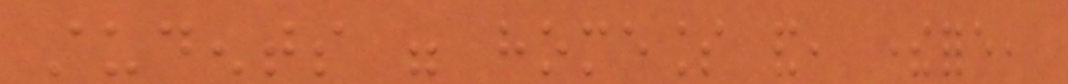students were homeless and, therefore,
